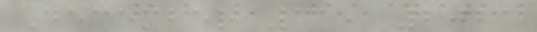December 31, 2021
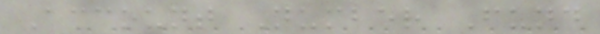Account Number Fund
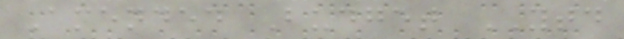Amended Budget YTD
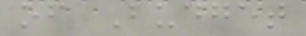of Budget
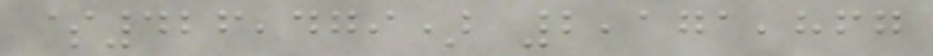$426,479) 2,171,867
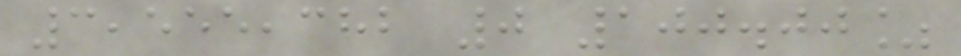3,555,382 0 100.00%
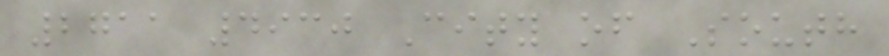2711 4930 City of South
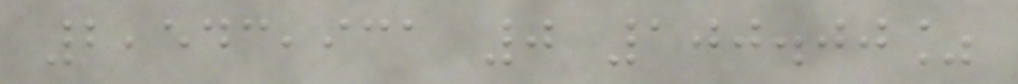2,543,931 0 100.00%
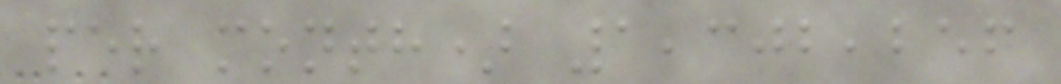per month) 1,302,256
